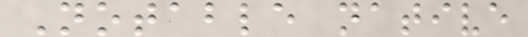Notable native
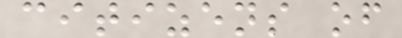citizens of
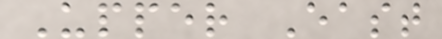Upper East
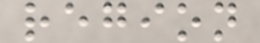region
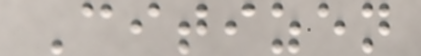Citizen
